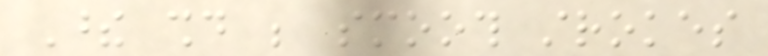These should be smooth strokes
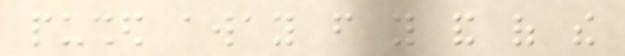pushed away from you and of the
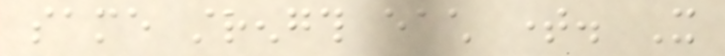same strength each time. It
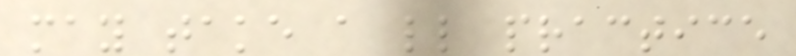may take a little practice
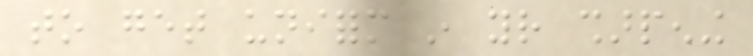to get uniform in your sharpening
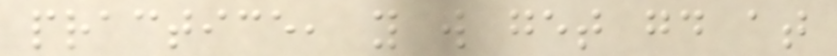practice, you will get good at
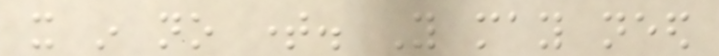it in no time. You may need
